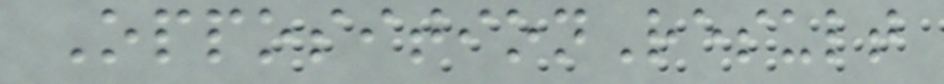OppositionResult
